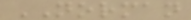NORMAN
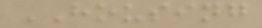HOUSING
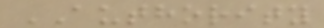AUTHORITY
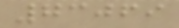73069
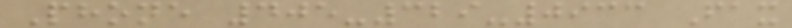Phone 405-329-0933 Fax
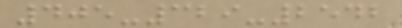405-329-2542
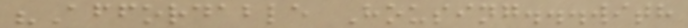"Affordable Housing...with
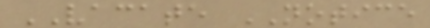VACATE NOTICE
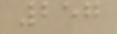257
